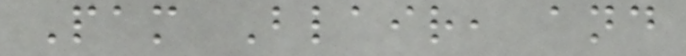Pam Blair, and
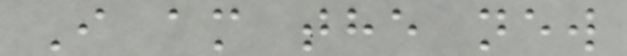I am the new
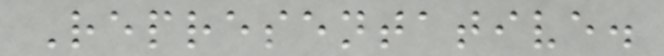Representative.
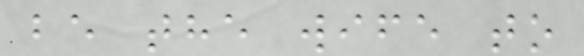be the wife to
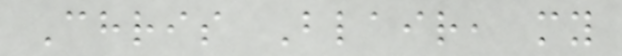Chris Blair, my
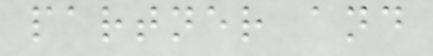partner and
